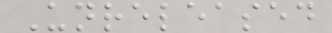Unreleased
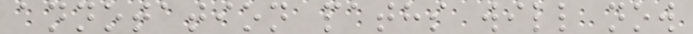annotation paths will now
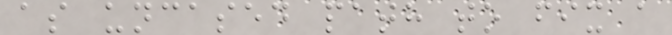as uncased path to fix a
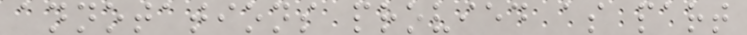annotations provied as part
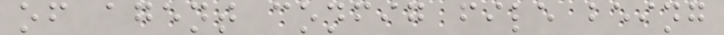of agent config file being
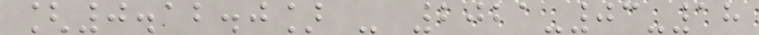[0.12.0] - 2021-03-18
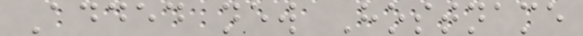Added new Hostname
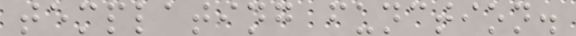templating function.
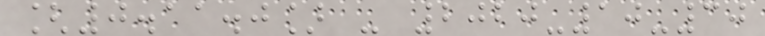[0.11.0] - 2020-10-30
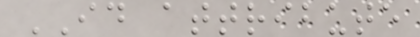ID attribute
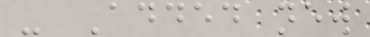- Added new
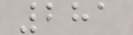281
